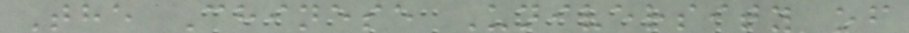The Chinese University of
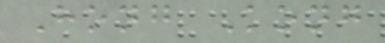Hong Kong
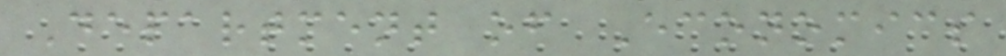Department of Economics
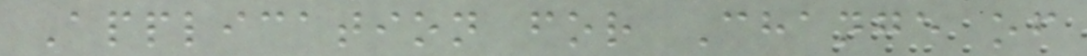Application for Change of
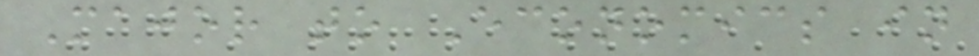Major to Economics in
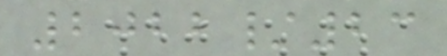2022/23
